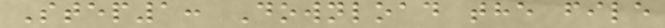Step1: Download the file
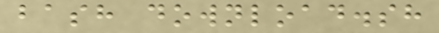bash download.sh
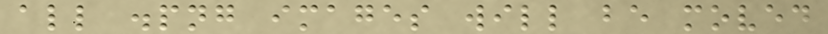all .png images will be moved
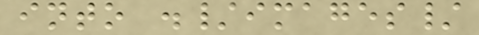into ./images/
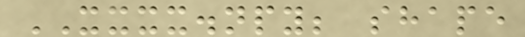XXXX.npy; shape
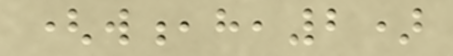(w,h,2)
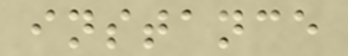instance
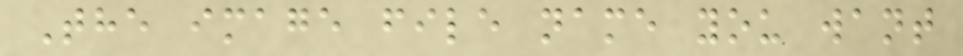The image file name you want
